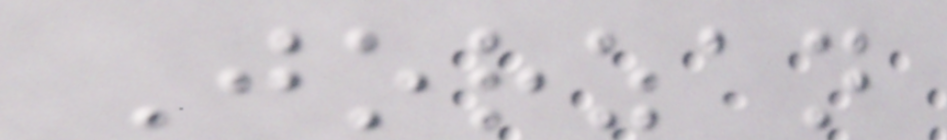Jorzan
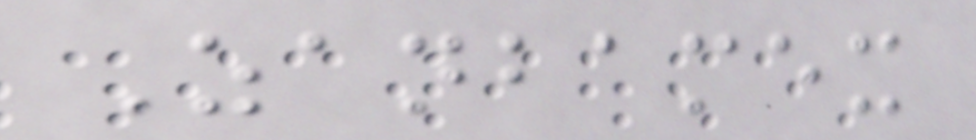Zanbamex
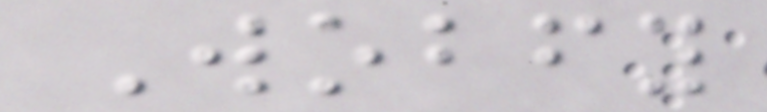Wobfy
